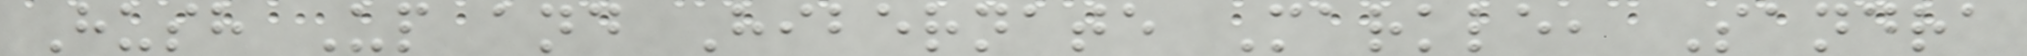Hush Up and Hibernate Markle, Sandra
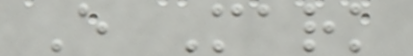E Mark
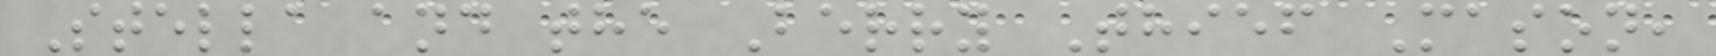Stella and the Berry Thief Mason,
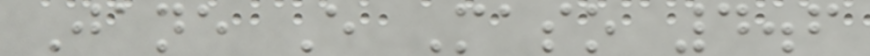Jane E Maso 4.6
